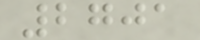2701
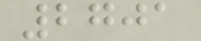2701
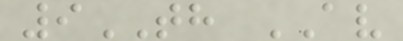9TH AV
